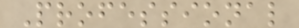Professional
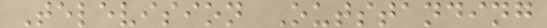Television Outstanding
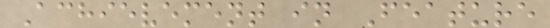Achievement in Feature
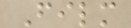Film
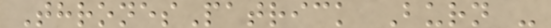ThronesPatrick Burn -
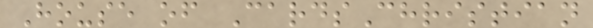House of CardsChristian
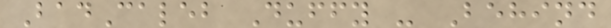BadCaleb Duffy - Behind
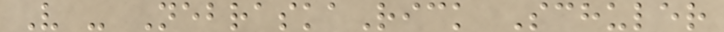V - NebraskaRick Schuler
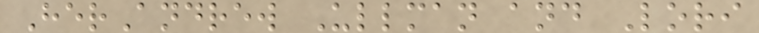HerAndrew Ullman and Lori
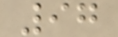97
